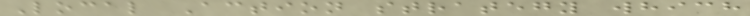Local Action strategy which
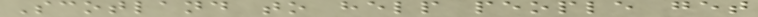Scotland to help people get
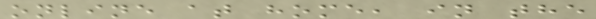online at home, in the
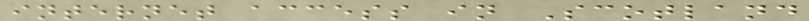internet access in Scotland
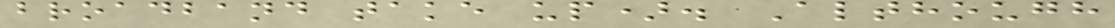broadband take up). Although
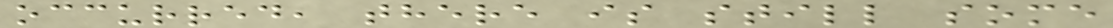occurred, there is still some
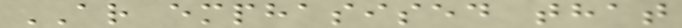AR emphasised that
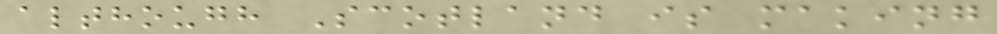although Scotland is making
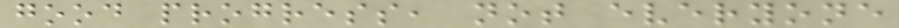good progress, not everyone
